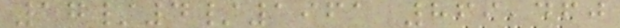17/4/1961 869,460
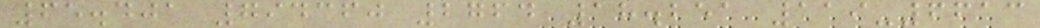65.401 794360 2764 18.251 119-6613
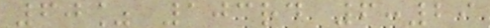60% 103rd 6:29
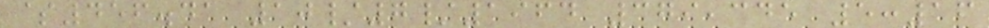$456.41 10/7/1964 379,345 5:16
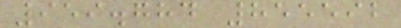959.784 855592
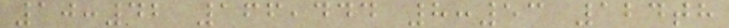10:42 166,444 8:53 124th
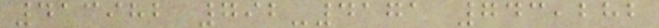413982 792-4171 743,282
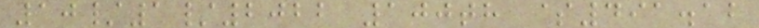10/1/2022 100th $491.12
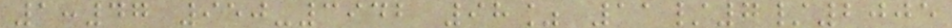1:47 950-3942 98% 11/7/2005
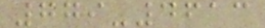779-4613
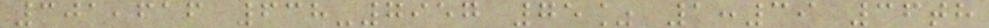301,616 638-7957 75% 1:39 36th
